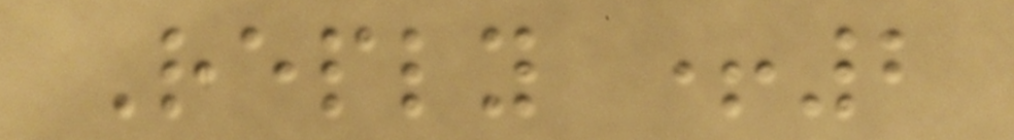Reply +2
